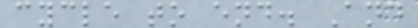cycle to end. And
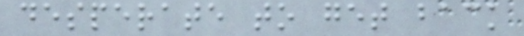desperate to get back
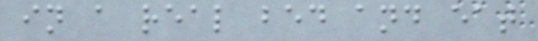in a real bed and eat
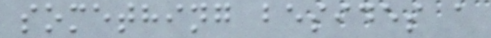something besides a
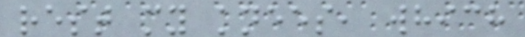rest my knees, which
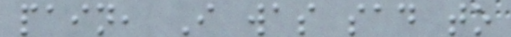pain, I was sad to
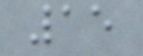15
